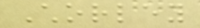Chorley
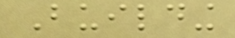Building
